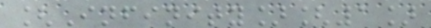[Infinity][1]
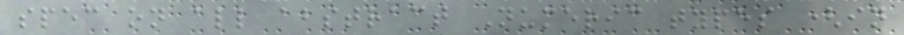spec on all abstract Numeric types (in
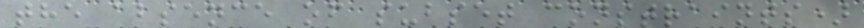the absence of subset constraints)
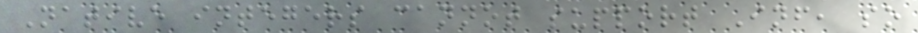Native integers cannot support Inf, so
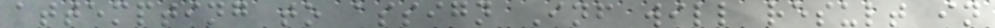attempting to assign Inf will result in
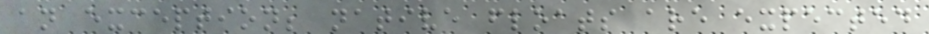an exception; native floats are expected
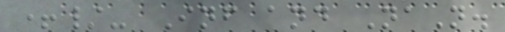+/- Inf and NaN.
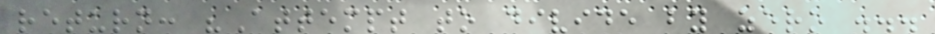return: "Attempt to divide by zero ...
